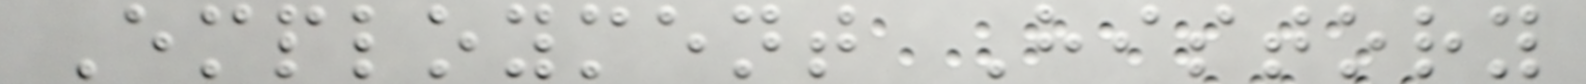Employment History
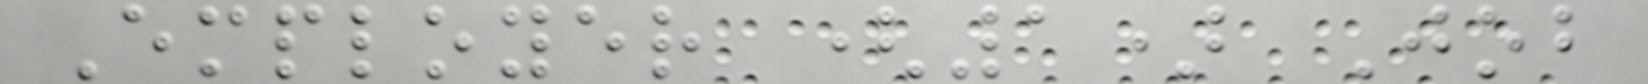Employer (1) Job
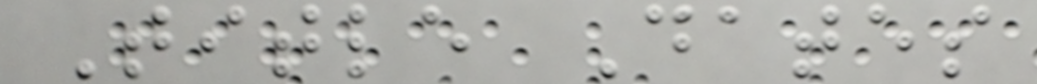Title Dates
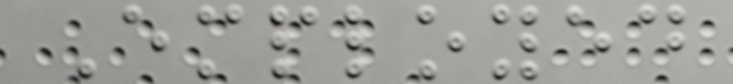Employed
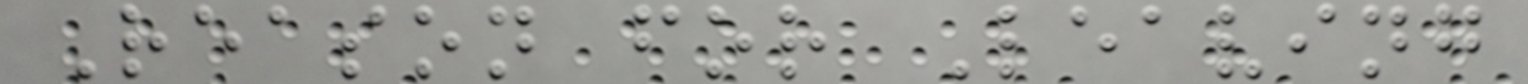Reason for Leaving
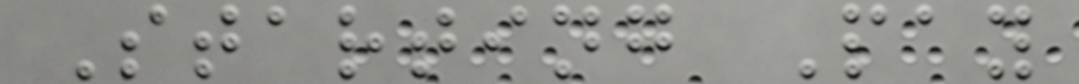Starting Pay
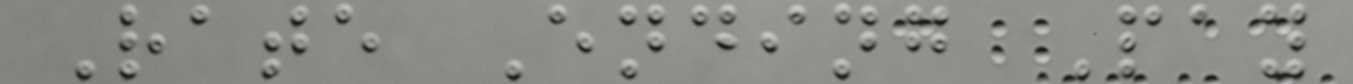Rate Ending Pay
